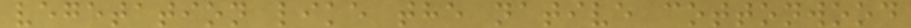vegetation like the native cottonwood
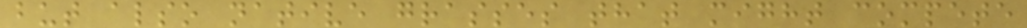but also native grasses that might compete
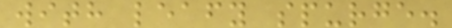with leafy spurge.
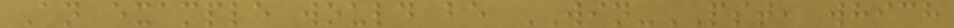An example would be WIN-PST, which
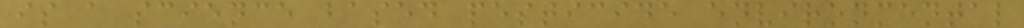is a science based pesticide environmental
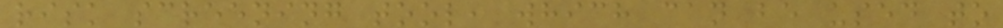risk screening tool, which can be used to
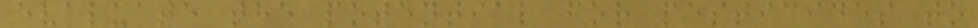evaluate the potential for pesticides to
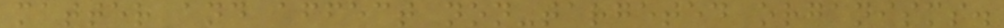matter and affect non-targeted organisms.
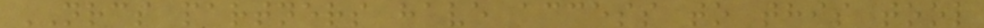NRCS partners have access to this tool
